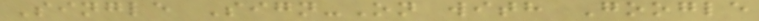Single Sign-On with Google
